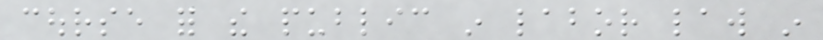course for the public in labor law in
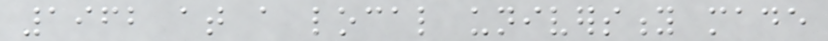1962 at a local university made
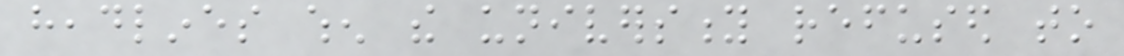headlines when the university refused to
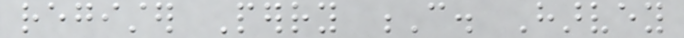register Perry C. Harvey
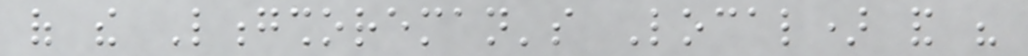of the Longshoreman's Local) and his
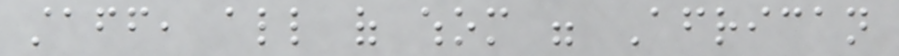staff, all of whom were African
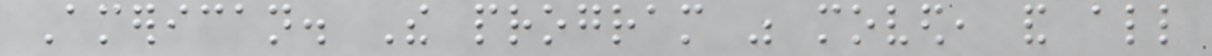American. The program was moved, and all
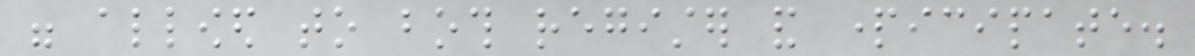were allowed to both register and participate.
